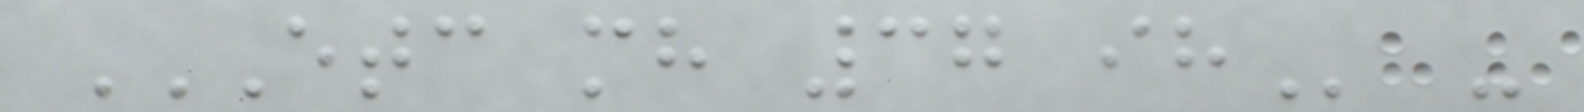ETC MH 37 IH -
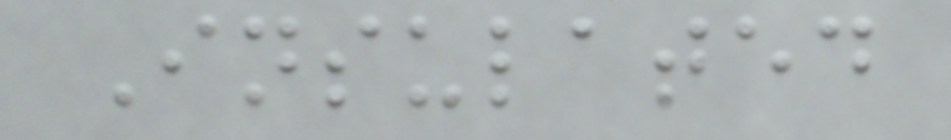Insulated
